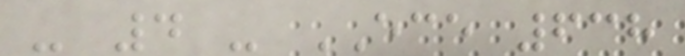- 4 - ECE 638
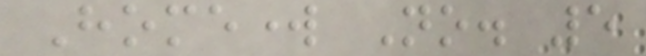Homework No. 5
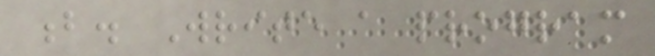b. Write a program
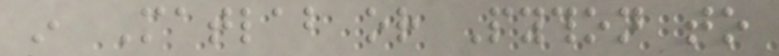in Matlab or Python to
